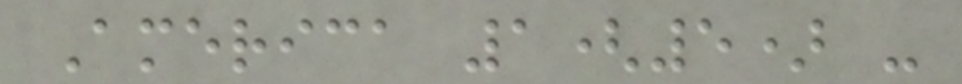America 1(5) -
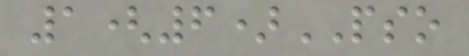1(6)PSO
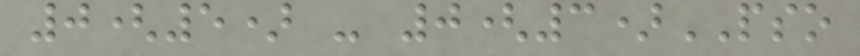0(5) - 0(3)PSO
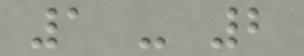1 - 2
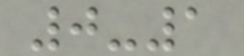0-1
